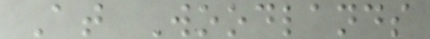At Woodlands
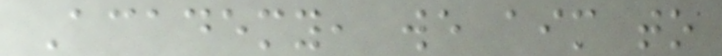Academy, we aim to
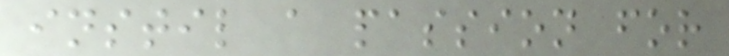instil a passion for
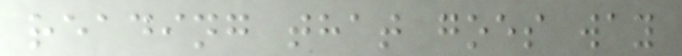reading that goes way
